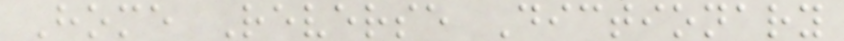Home Reverse Dictionary
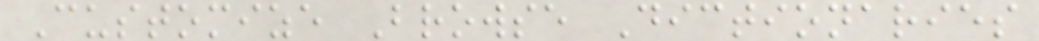Customize Browse Dictionaries
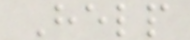Help
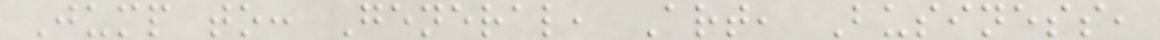Jump to: General, Art, Business,
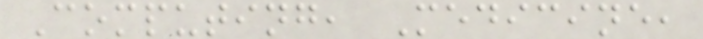Computing, Medicine,
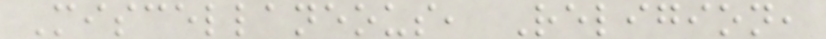Miscellaneous, Religion,
